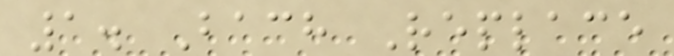1. Bach Replace
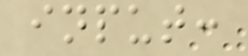input:
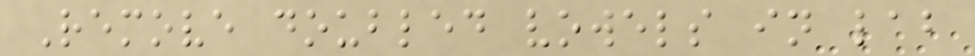Remove doubled vowels in lab
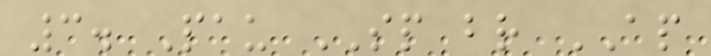3. Pau SP br AP
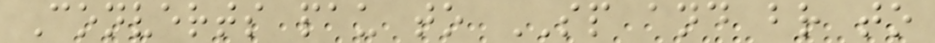Converts pau to SP and br to
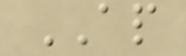AP
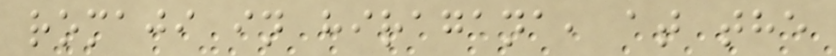romaji in hiragana, at the
